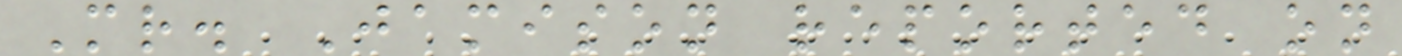Mr. Jamison reported on
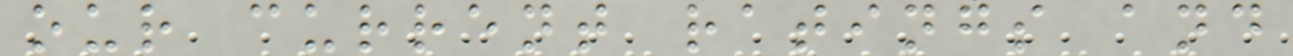our current ratings and
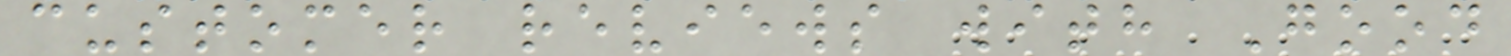customer reviews with Good
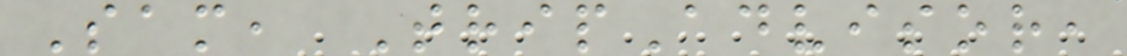Sam, TripAdvisor,
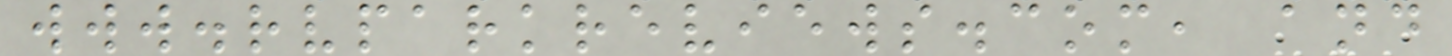www.rvparkreviews.com, and
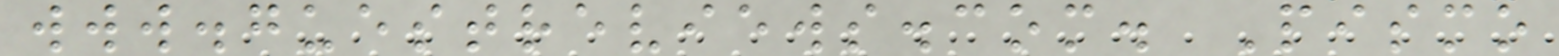www.guestreviews.com. Pismo
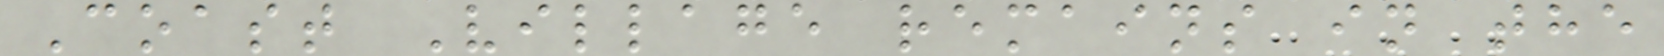Coast Village remains in the
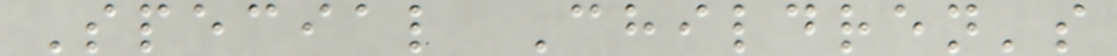Special Children's
